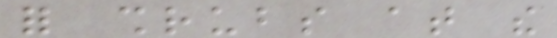for shrubs at the
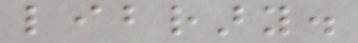library.
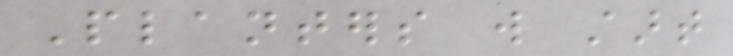Planters will start
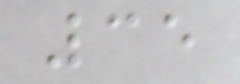35
